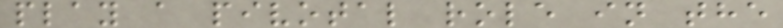play a pivotal role in the
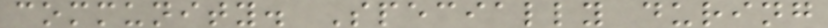community. Specially during
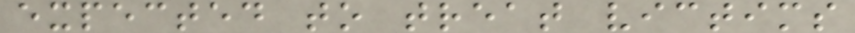expected to treat victims
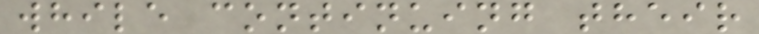while continuing their
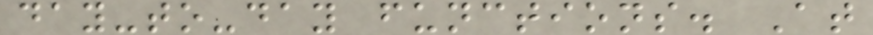day-to-day functions. At
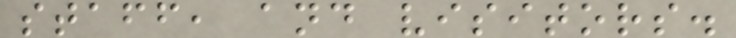staff, and visitors.
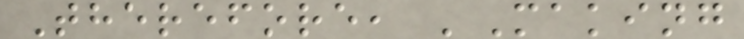Therefore, 'Making
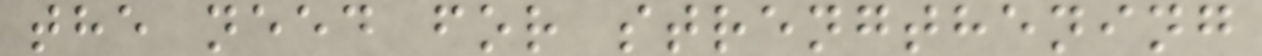the need for strengthening
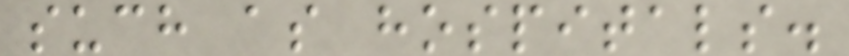such as hospitals.
